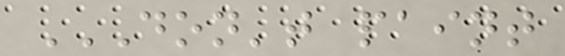DON'T PAINT
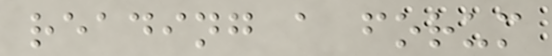reading a forum
